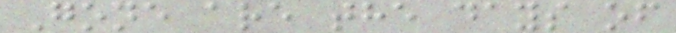Gone are the days of
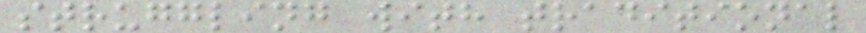struggling with traditional
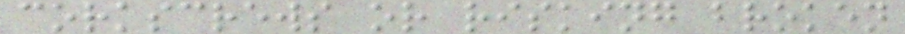corkscrews or risking broken
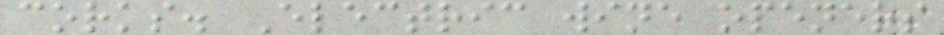corks. Electric wine openers
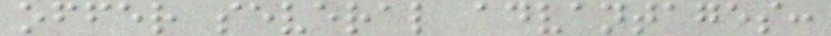offer several advantages:
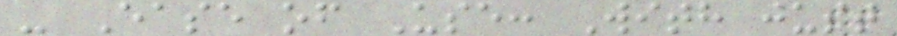- Ease of Use: With just
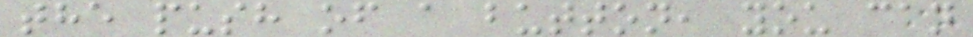the push of a button, you can
